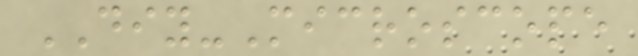DIY-Microscope
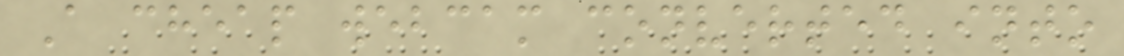A cheap webcam converted into
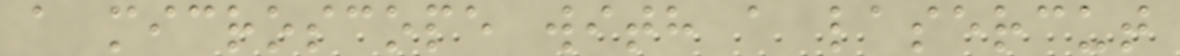a microscope with a lasercut
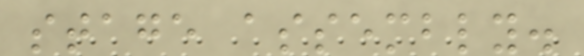stage assembly.
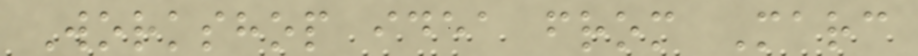Workshop idea from Marc
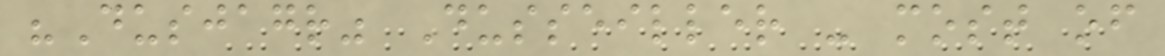"Dusjagr" Dusseiller - most of
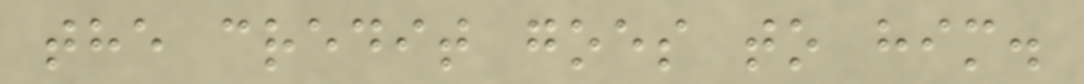the credit goes to him.
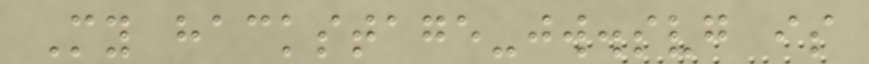My hackstage-jw.svg is
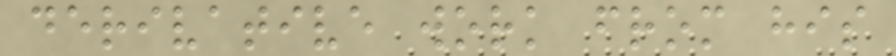derivative work from his
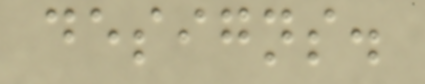designs.
